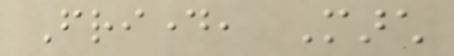Friday, March
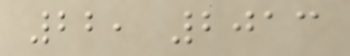22, 2013
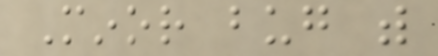Minor bug with
